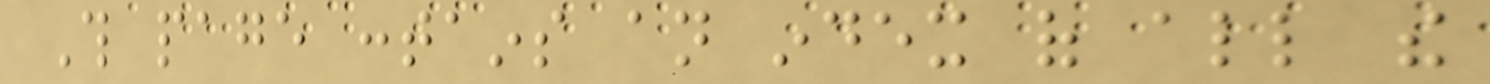This page contains an index of all the
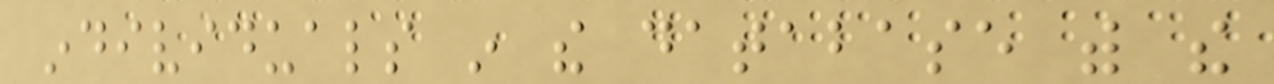individuals in the database with the
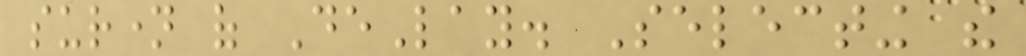surname of DeLay. Selecting the
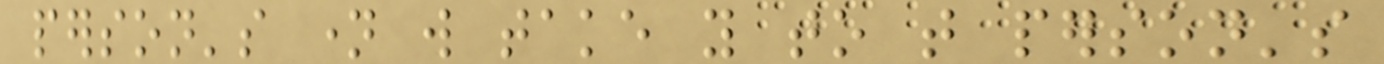person's name will take you to that person's
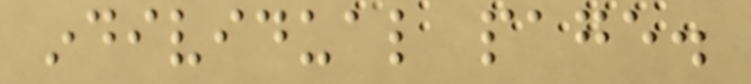individual page.
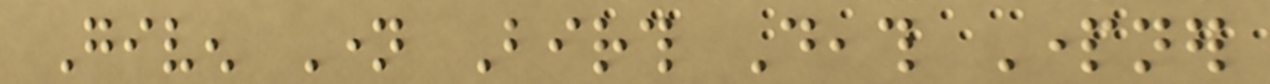Given Name Birth Death Partner
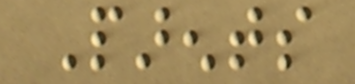Parents
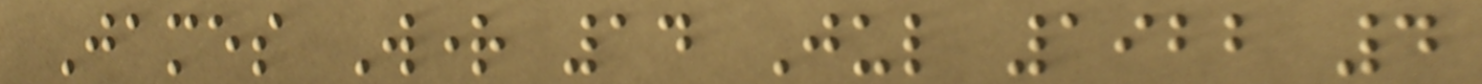James Wright 14 Jul 1922 4
